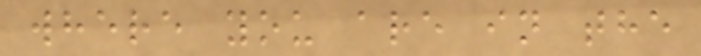where you are in the
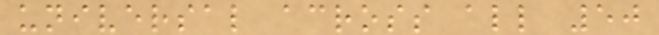universal across all 50
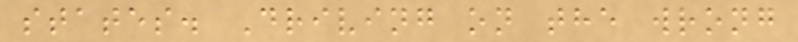states. Driving on the wrong
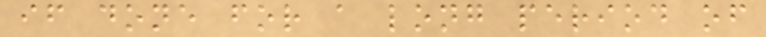if done for a long period of
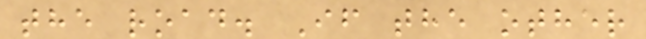the road. If the other
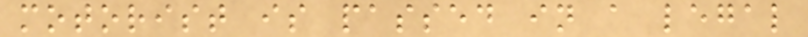motorist is passed in a legal
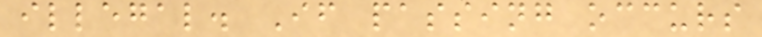illegal. If passing occurs
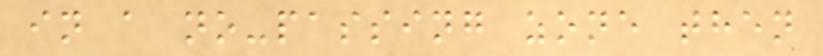in a no-passing zone then
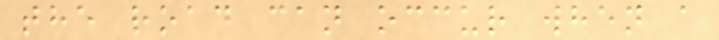the road can occur when a
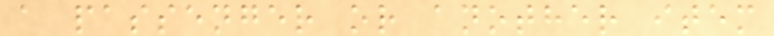a passenger or another item
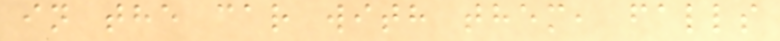in the car with them, falls
